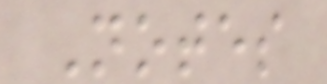Notes
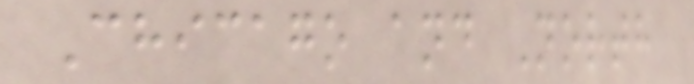Chicago and North
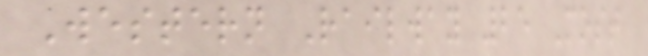Western Railway 25 Most
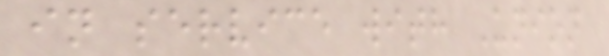in service with Union
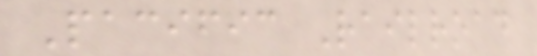Pacific Railroad
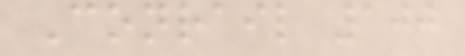Conrail 100
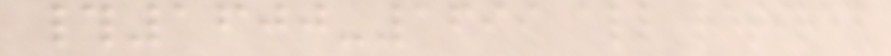#1600-1699 all retired
